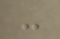-
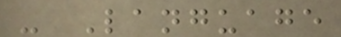- Language
